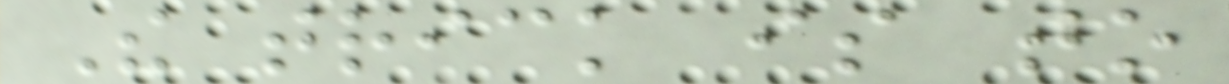The trick is to
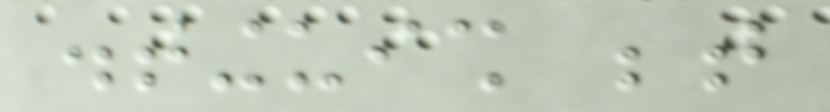distinguish between
